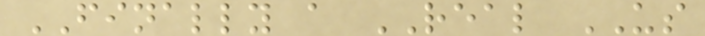FINALLY a REAL US
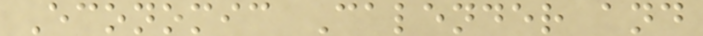Economic Calender and
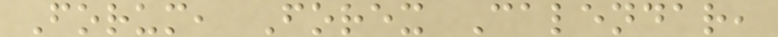Forum, Forex Calendar,
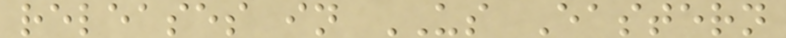releases in US Eastern
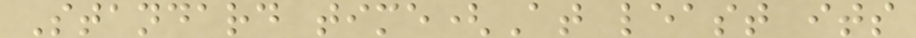Standard time(At least its
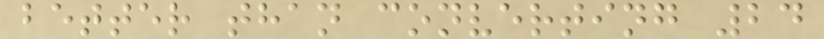better than converting 24
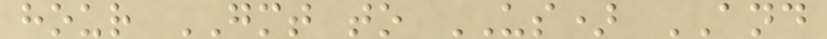hour GMT to US) AND
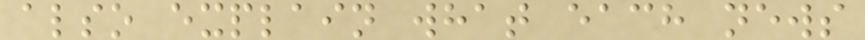also explain what each news
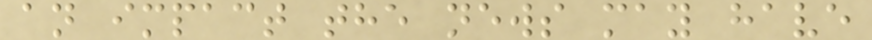an impact the news may have
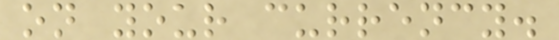on your currency.
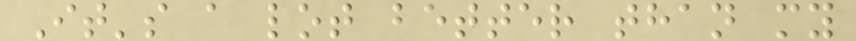It's a lot better than my
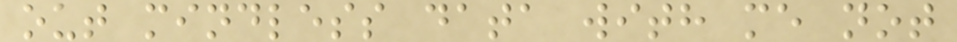out mindless data with me not
